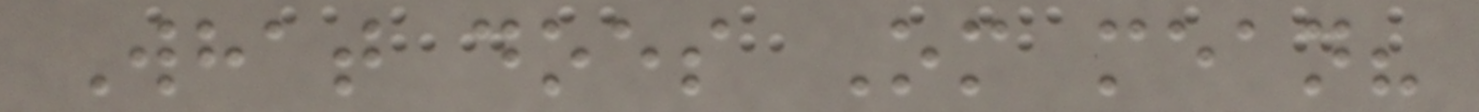What does Om mean?
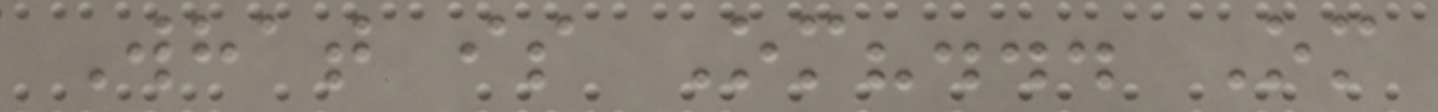What is Om?... Om
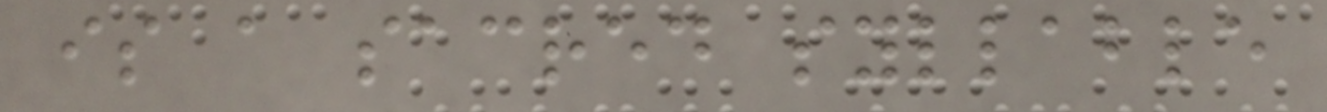is a sacred syllable
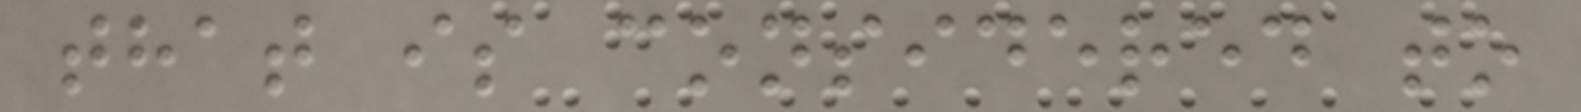that is considered to
